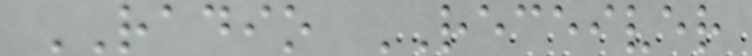RADIO RECEIVER
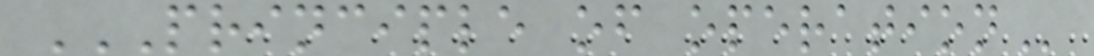PRINCIPLE OF OPERATION
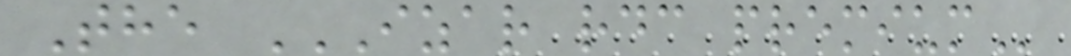The IZAR RDC PREMIUM
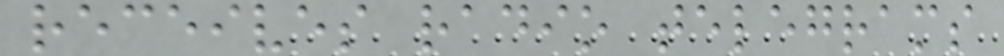receives radio telegrams
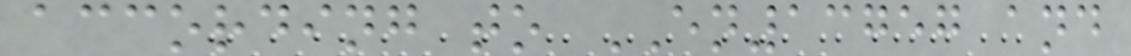according to EN13757 and
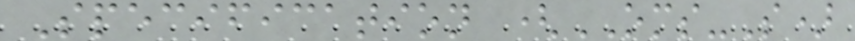Specification (OMS-S)
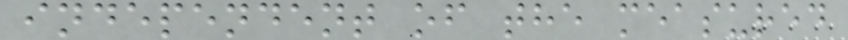independent of the measured
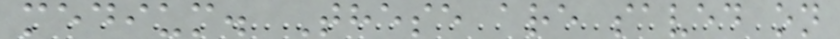medium. These are saved on
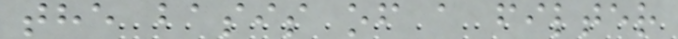the basis of a filter
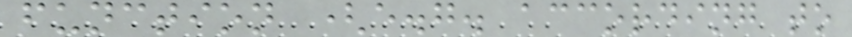function (e.g. according to
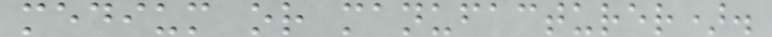medium or manufacturer).
